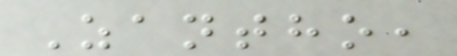Zantho,
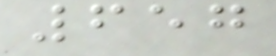657
